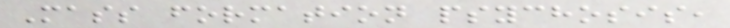Mass formation psychosis,
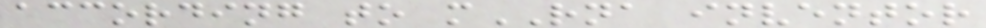according to mRNA inventor
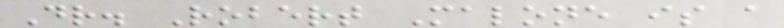Dr. Robert Malone is a
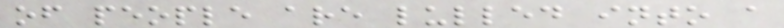of people are lulled into a
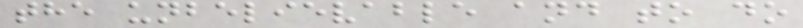the unbelievable and to do
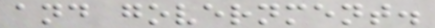and government.
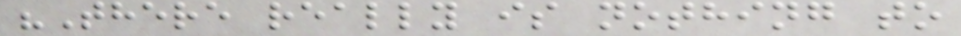"There really is nothing to
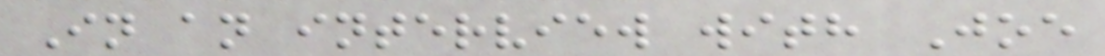In an interview with Joe
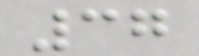37
